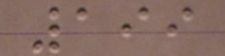199
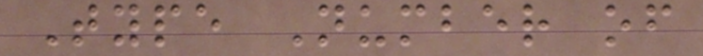Type Number of
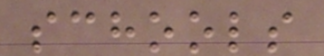schools
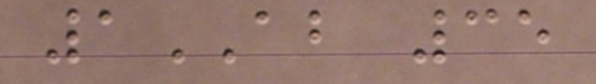1AB 35
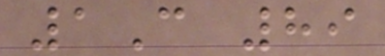1C 89
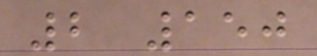2 150
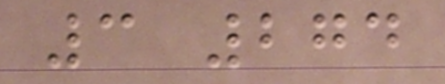3 274
